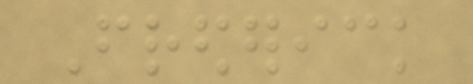Frederick
